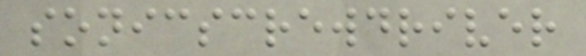sonicscrewdriver
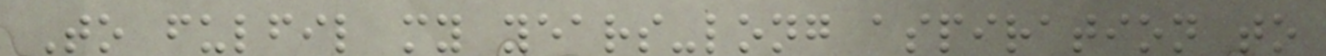To fulfil my years-long aspiration to
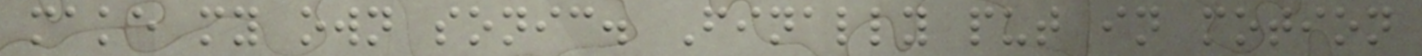make my own sonic. Finally put in motion
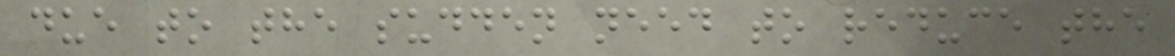due to the sudden need to reduce the
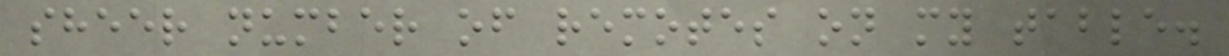sheer number of remotes on my table.
